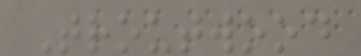Troutwood
